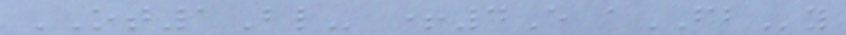OT1Bl- +4E aFBy
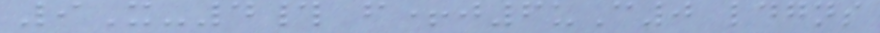9X-4# f+j6uC0 ldgns
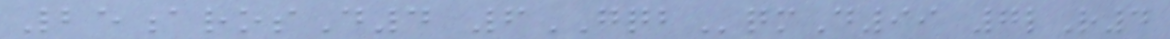25arosD4 6GQBqmD99 7lR4
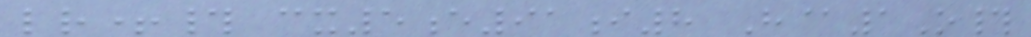lr+# cx5e91i8 H@1O#
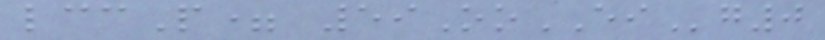lccP= 59OoEIg0
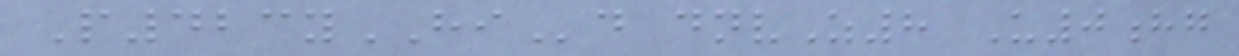P423yHId dnvZ8 U0hg
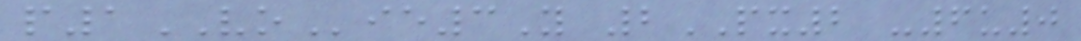p1VOie3Y 2PX2 -6u0
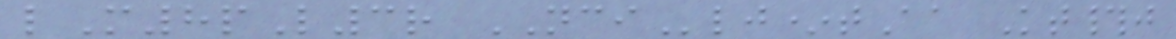lM8pL3r NCIlj*tAa Kt#j
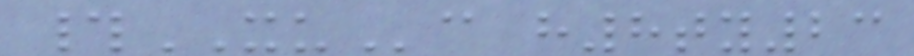#XUc h8ty23
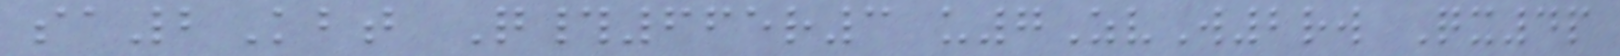sa2Kbt Q#665r3 u7ZvW2rw Qx4p
